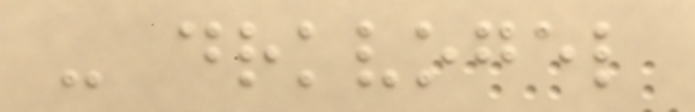- drkvogel
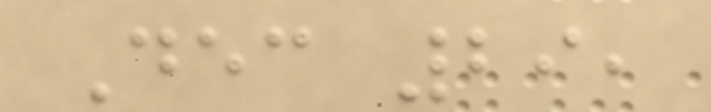Dec 29,
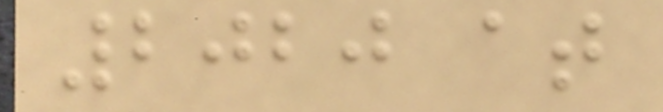2020 at
